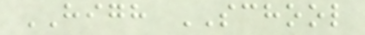HIGH SCHOOL
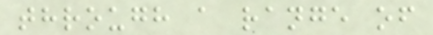through a range of
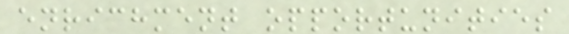enrichment opportunities
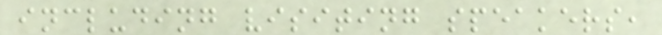including visiting speakers,
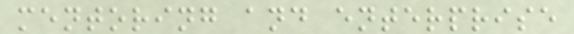mentoring and enterprise
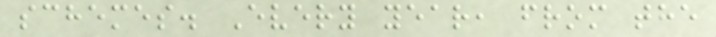schemes. Every year, from the
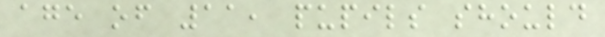age of 11, pupils should
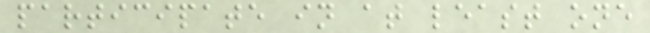participate in at least one
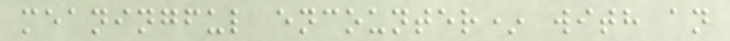meaningful encounter* with an
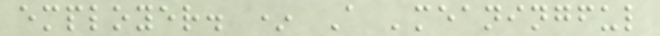employer. * A 'meaningful
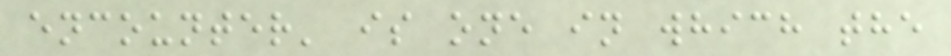encounter' is one in which the
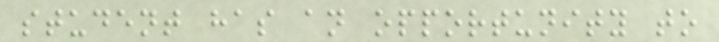student has an opportunity to
